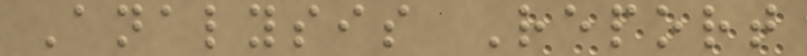Analysis Report
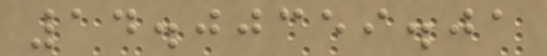14.00359.01
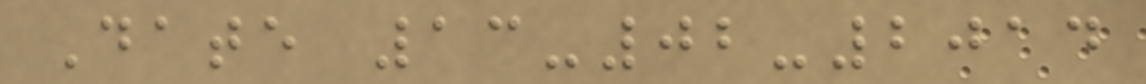Date 13-02-2014
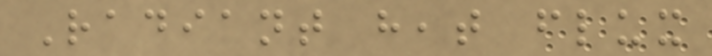Radiant heat flux
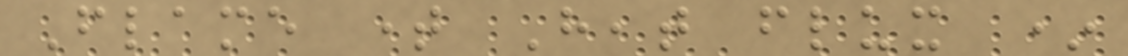Flame time Heat flux *
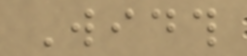Width
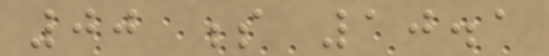00 s 10.1
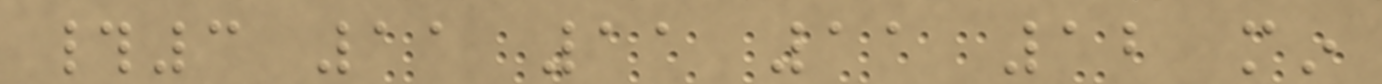#3 11 11 11 12 min
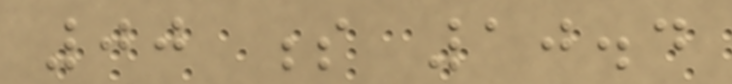00 s 10.4
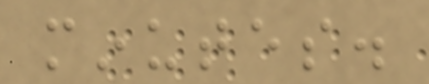minutes.
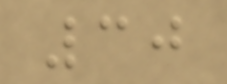30
